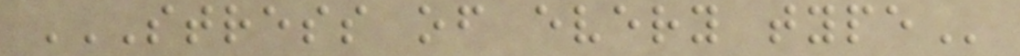STRESS OF EVERY TYPE
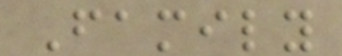Family
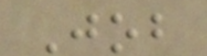Job
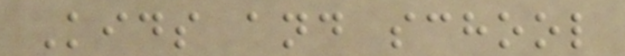Kids and school
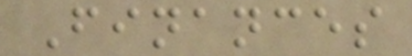Finances
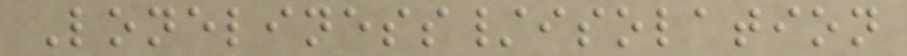Loneliness/isolation
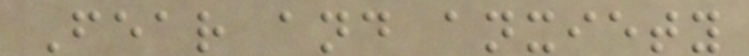Fear and anxiety
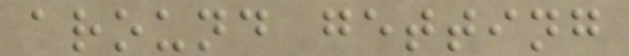around getting
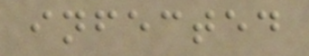infected
